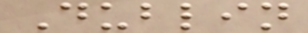Dublin
